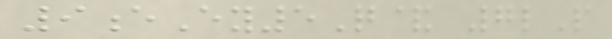9eEy5Q& 7lP
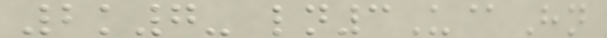2k7- ln3U@Hn
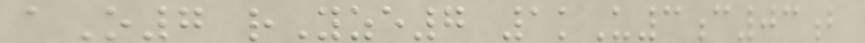aO7 rYze7 1kU3c03b
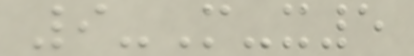9-M-x5
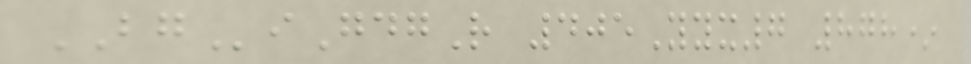BGiGdgR 405Yyx7 878*
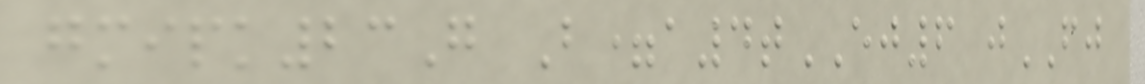gmipk23G B=a4tEJ6 jFJ
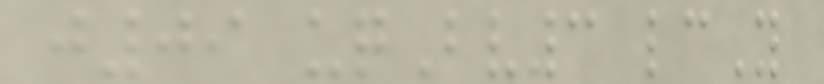j09 uqBv3 lcY
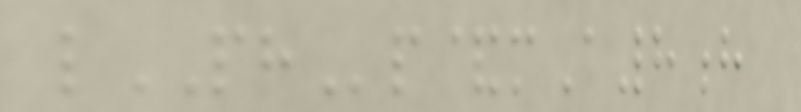lPHp&mA8h
